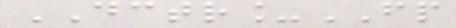DCTR_FP
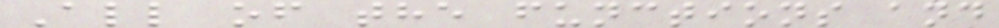All of the functions and
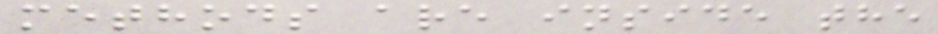methods are inside the
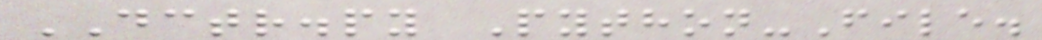DCTR.py Python-File.
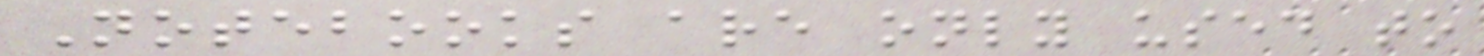Notebooks are only used to
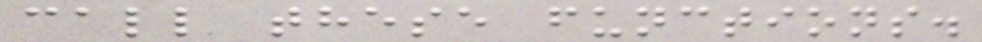call these functions.
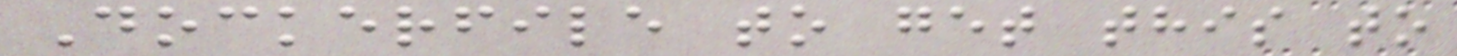Dockerfile to get this to
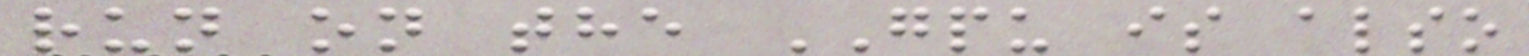run on the GPU is also
